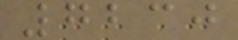7230
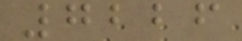7226
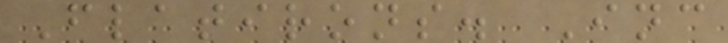Flatirons. Inc
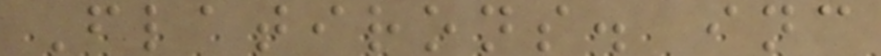Flatirons. inc
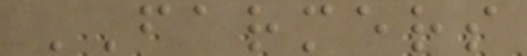FARMERS
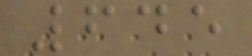645
